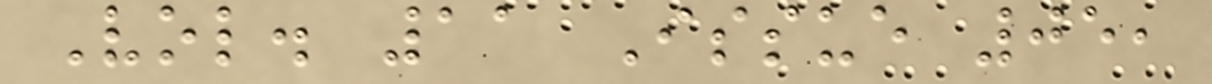Vol. 11 Issue 05,
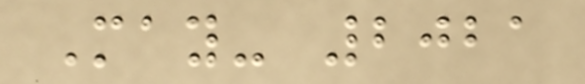May- 2021
